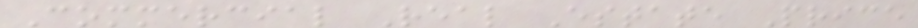Commercial Real Estate Price
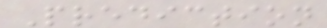Prediction
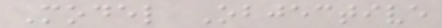Model Objective
